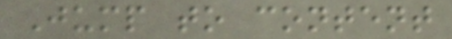Jump to content
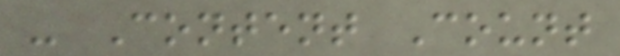- Content Count
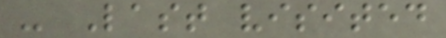- Last visited
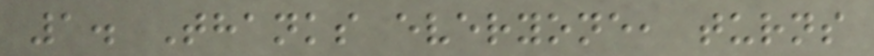1. Thanks everyone, turns
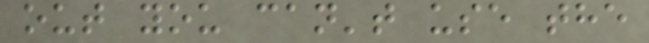out you can't use the
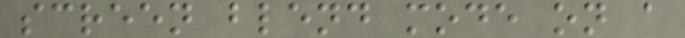screen blend mode on a
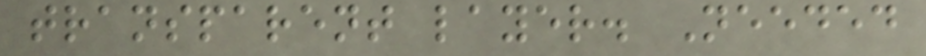transparent layer. Needed
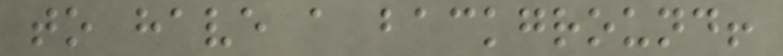to have a background!
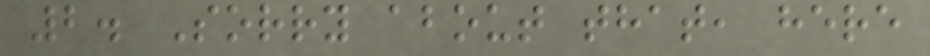2. Sorry about that, here
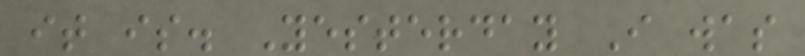it is. Yesterday I was
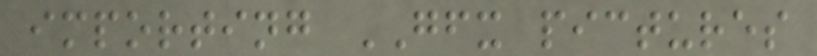importing GFX pictures
